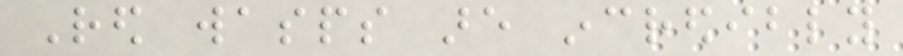Red wasps are incredibly
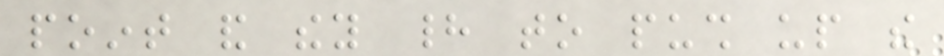point and they had to push up the
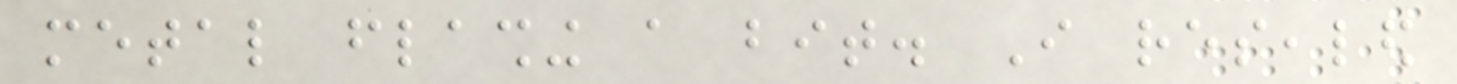metal flashing a bit. I resealed
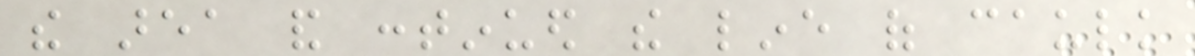the area and continued the line of caulk
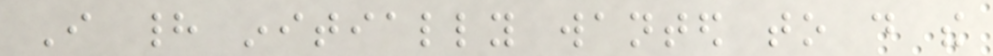I had initially wanted to do the
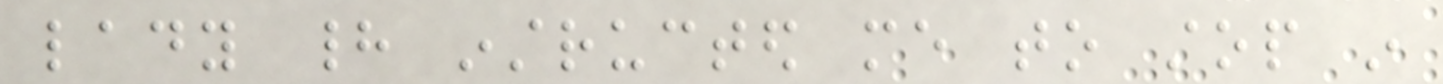lady had instructed me to stop in
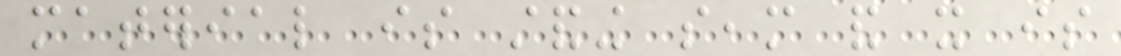material is standing seam and it is
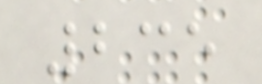235
